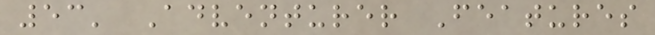53' Adventurer Features
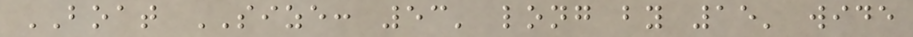BOAT SIZE: 53' long by 15' wide
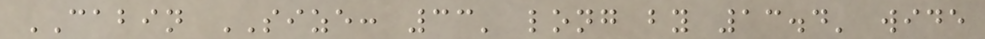CABIN SIZE: 33' long by 13.4' wide
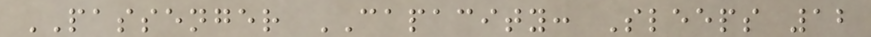PASSENGER CAPACITY: Sleeps 12
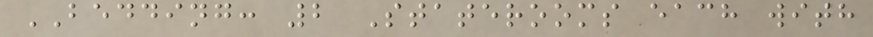BEDDING: 2 Staterooms each with
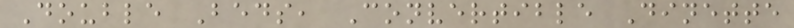Double Beds, Convertible Dinette
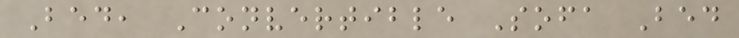Bed, Convertible Sofa Bed
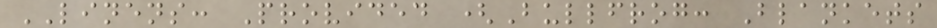LINENS: Provided (Bullfrog: Blankets
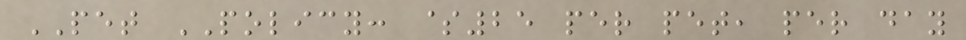PET POLICY: $25 per pet, per day
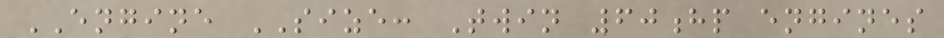ENGINE SIZE: Twin 60hp engines
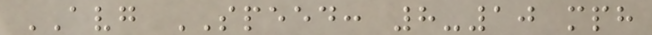AVG SPEED: 8-10 mph
